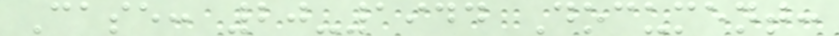Case: 20-1944 Document:
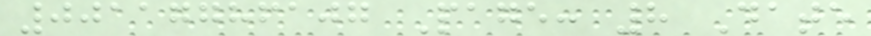00117786107 Page: 8 Date
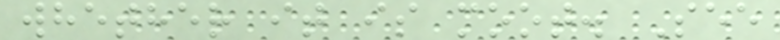whether it is moot. See
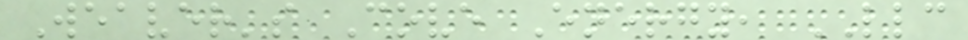Weaver's Cove Energy, LLC
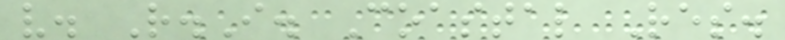v. R.I. Coastal Res.
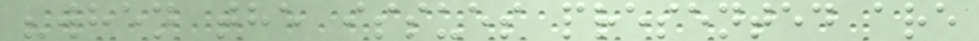"when the issues presented are
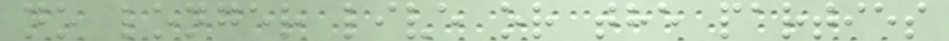no longer live or the parties
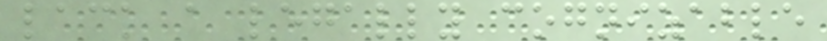lack a legally cognizable
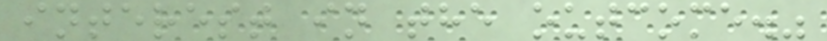interest in the outcome."
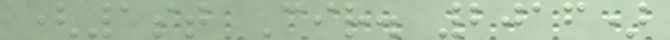(1st Cir. 2016)
